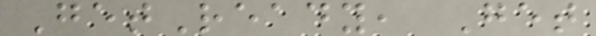GetReady, Get
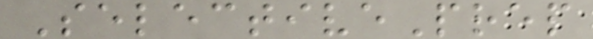SelectivePrep
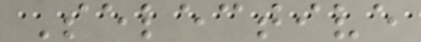Selective
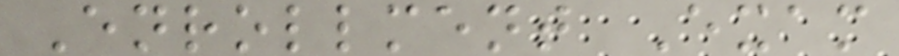Enrollment Exam
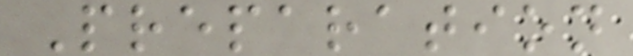Preparation
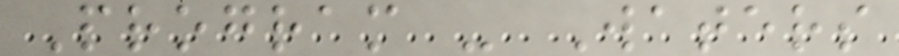Program - Waters
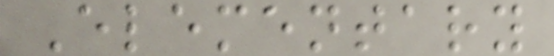Elementary
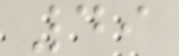49
